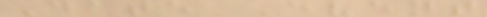Date Event
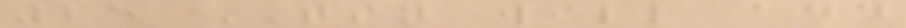25 TSN will add
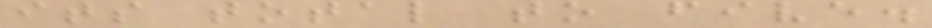its total to five.
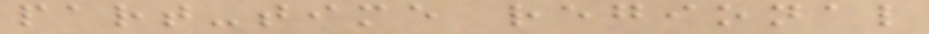part-time regional
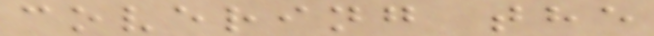covering the
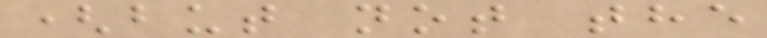(but not the
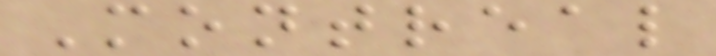Montreal
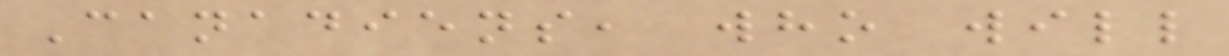Canadiens, who will
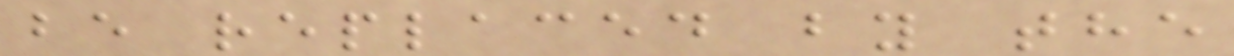be replaced by the
